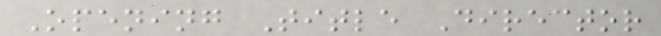Opening Title Director
